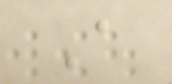A
